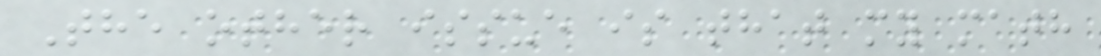The other issue is that my math
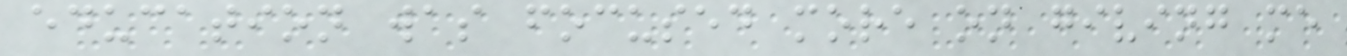education was focused more on giving me
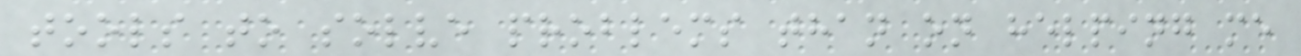tools to solve problems than on helping me
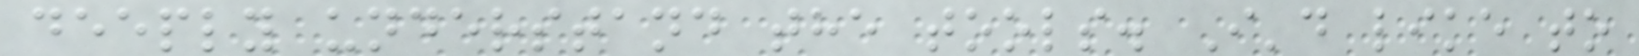deeply understand the tools. I'd like to
